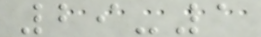29-1
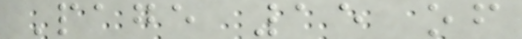Page 15 of
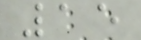15
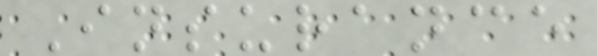Insurance
